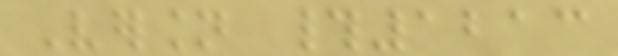Version #1213
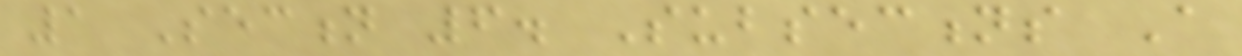1 Section 6. Subsections A
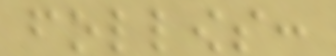follows:
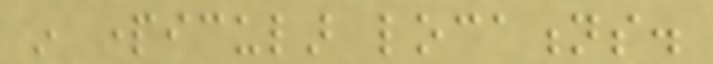in particular locations.
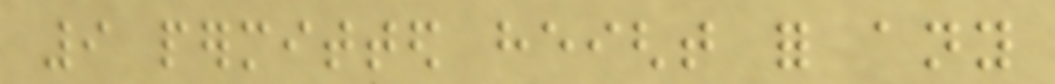9 permitted height for any
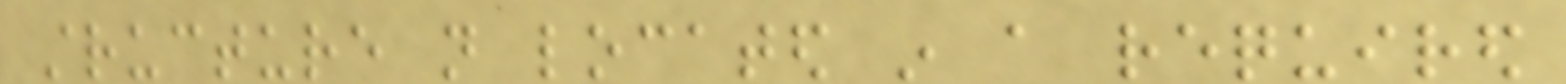structure not located in a required
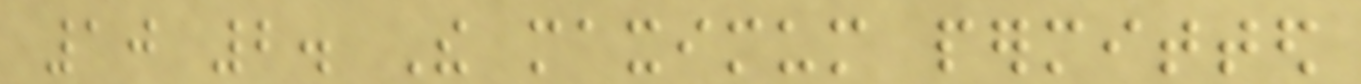10 2. The maximum permitted
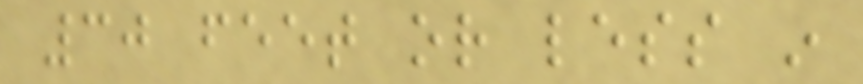30 feet or less in
